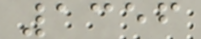1356
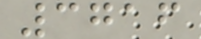3716
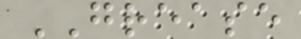GREASE
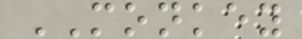MONKEY
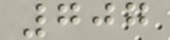707
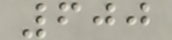600
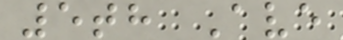5th Ave
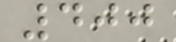400
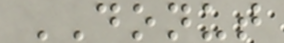DONUT
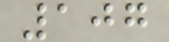107
